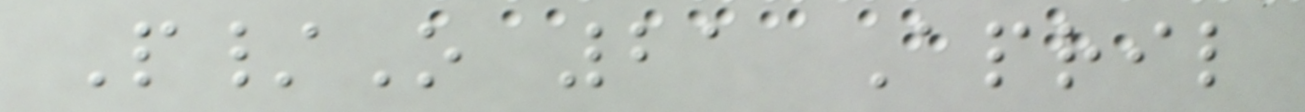P/O 21 April
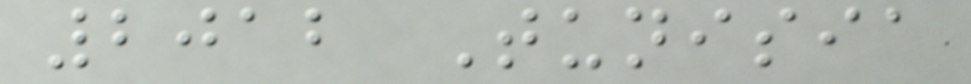2012 Tunisia
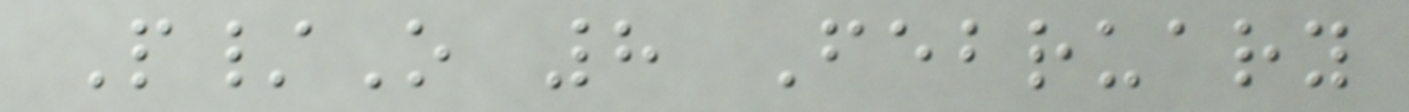P/O 8 February
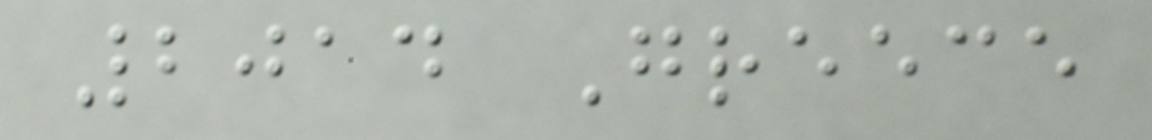2014 Greece
